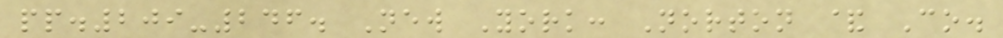pp.209-246. New York: Norton & Co.
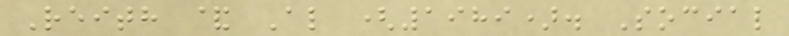Reith & Al (1989). Social
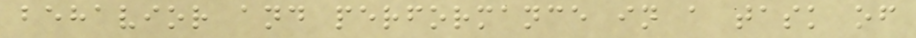behavior and performance in a task of
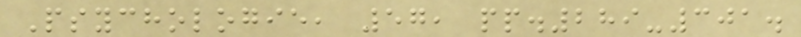Psychologie, 57, pp.289-301.
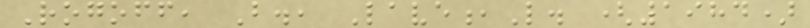Rogoff, B., Lave,L. (1984)
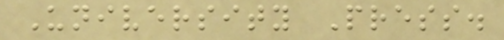University Press.
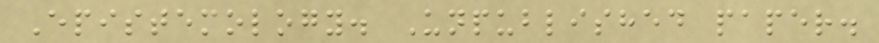Epistemology. Unpublished paper.
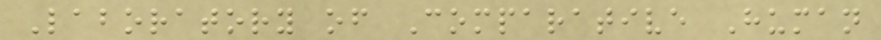Laboratory of Comparative Human
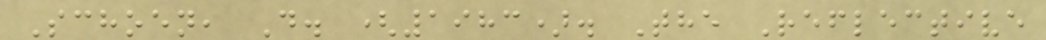Schoen, D. (1983). The Reflective
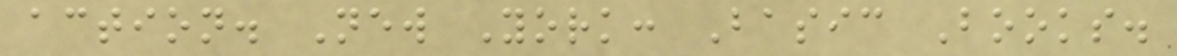action. New York: Basic Books.
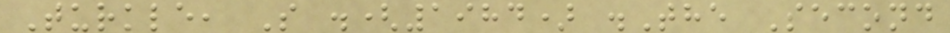Turkle, S .(1984) .The Second
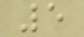5
